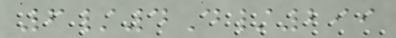6/4D/299
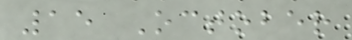15 October
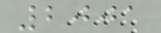2001
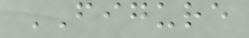FIGURE
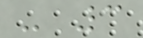- 3
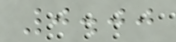0.00
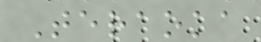Teraoka
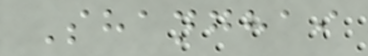Shanghai
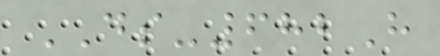DS-682H
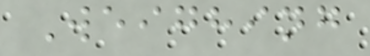Weighing
